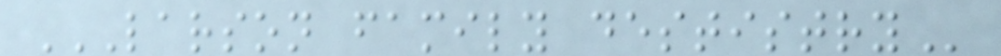LARSON FAMILY DESTISTRY
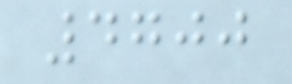4700
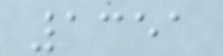1351
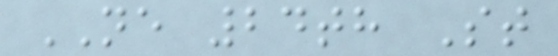NE 24th St
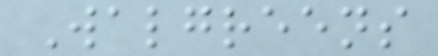Walgreens
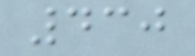430
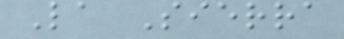La Sierra
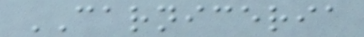CARNICERIA
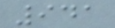941
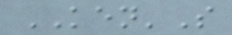KEN'S
